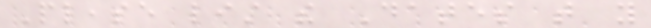Please list the Dates that you
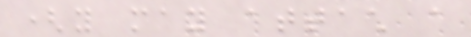(you may attach a
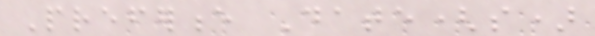Preference Date(s)
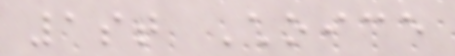1st Choice
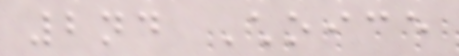2nd Choice
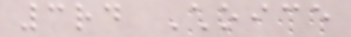3rd Choice
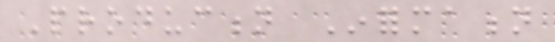Production Information
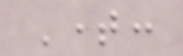Time:
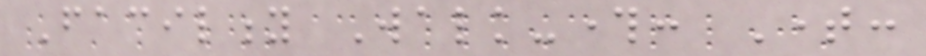Facility Walk-through: Time:
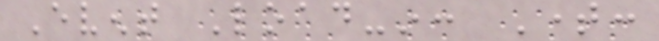Event Load-in: Time:
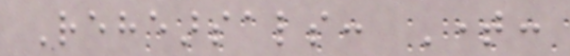Rehearsals: Time:
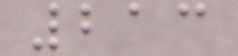213
